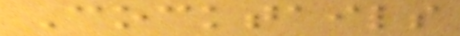Cocktails
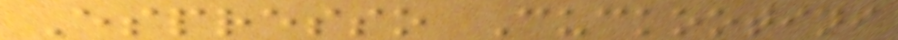Espresso Cuckootini
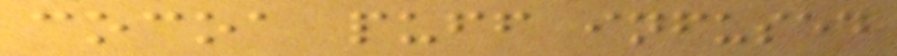cocoa puff infused
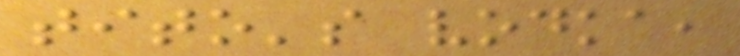tito's vodka,
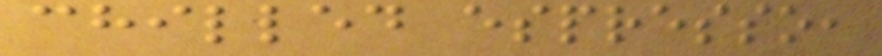chilled espresso,
